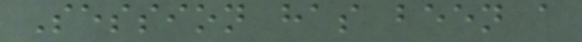Session has been a
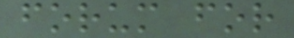forum for
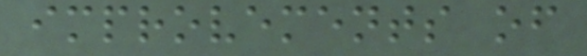improvements of
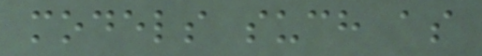models such as
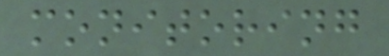monitoring
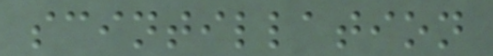scintillation
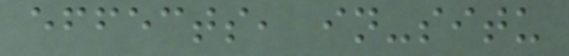effects, in-situ
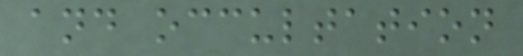and occultation
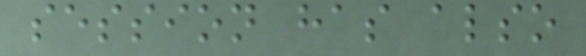session has also
